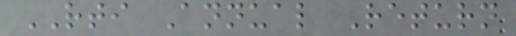RTI Annual Return
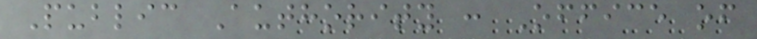Public Authority : Office of
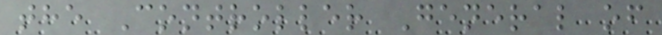the Controller General of
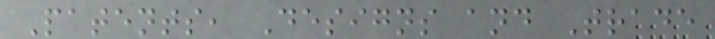Patents, Designs and Trade
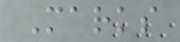Marks
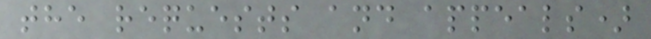the requests and appeals)
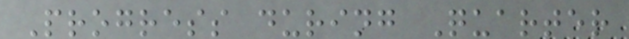Progress during Quarter
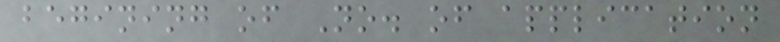begining of No. of application
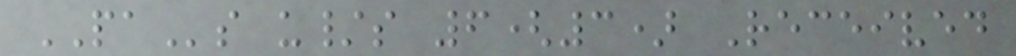PAs u/s 6(3) Received
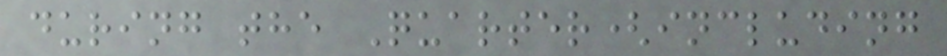during the Quarter(including
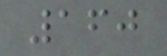160
